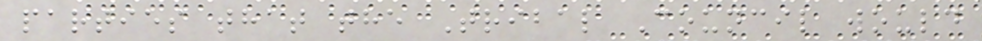parties that the Tribal Council would
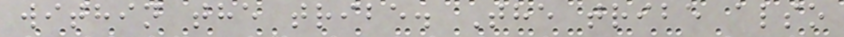within the tribe. The tribe also
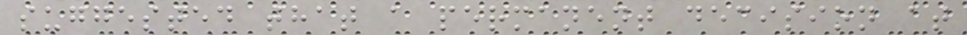suggested that a permanent decision at
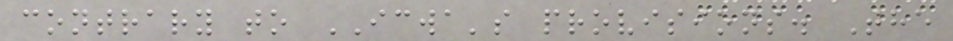contrary to ICWA's provisions. The
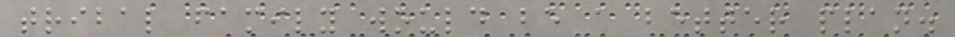tribal family would be a better plan.
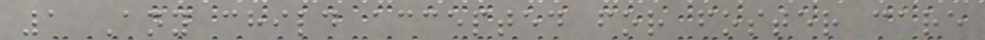1 Any child accepted for foster care
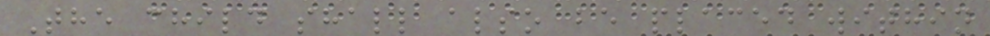The child shall also be placed within
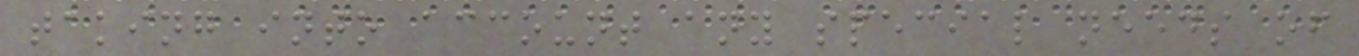taking into account any special needs of
